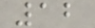12
